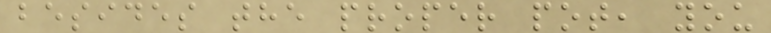besides the proper pot, you
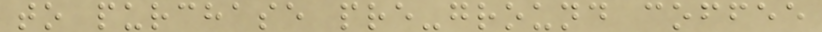to purchase pre-ground coffee
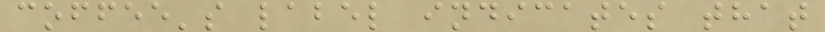coffee's label indicates that
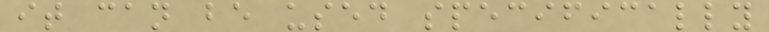it can be used specifically
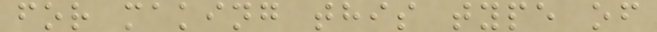for making this type of
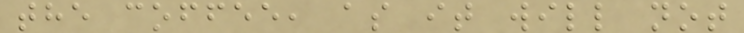the coffee, as it will not
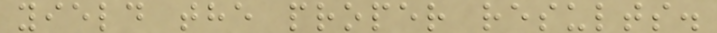yield the proper results.
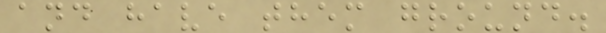and have them ground.
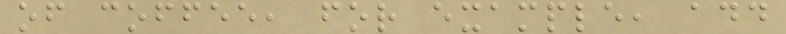of coffee, for example, add
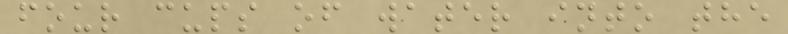four cups of water into the
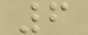6
